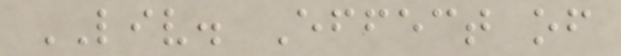LIV. Effect of
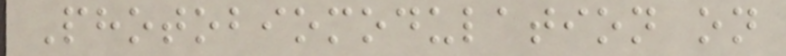Photobiomodulation on
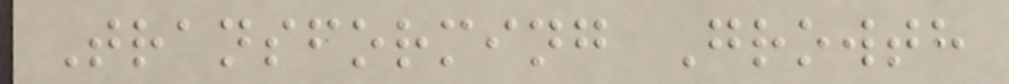Transforming Growth
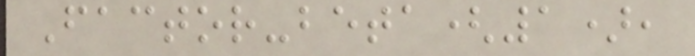Factor-beta(1),
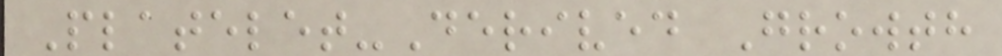Platelet-Derived Growth
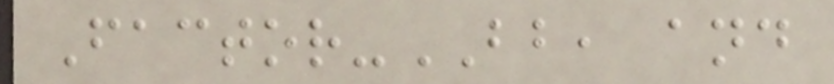Factor-BB, and
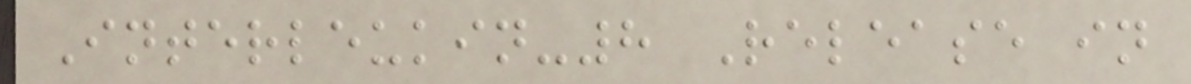Interleukin-8 Release in
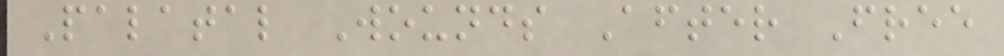Palatal Wounds After Free
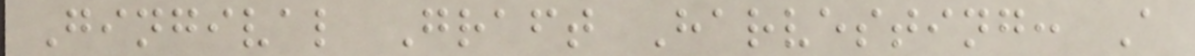Gingival Graft Harvesting: A
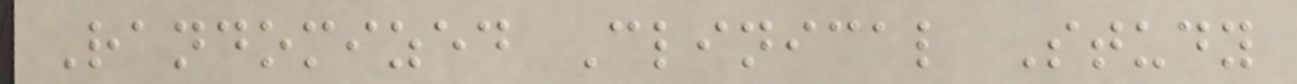Randomized Clinical Study
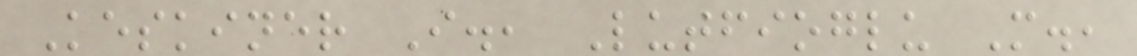Keskiner I., Lutfioglu M.,
